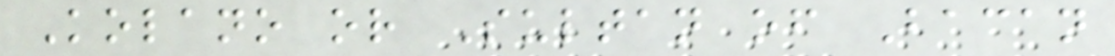Kolano or Sultan of Bacan
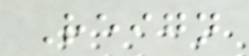Reign
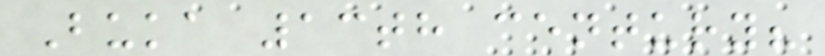Buka 13th century?
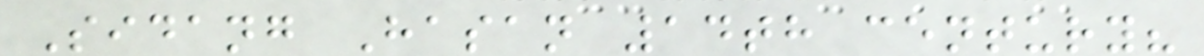Sidang Hasan 14th century?
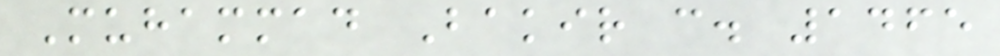Muhammad Bakir c. 1465
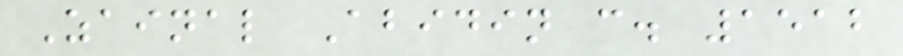Zainal Abidin c. 1512
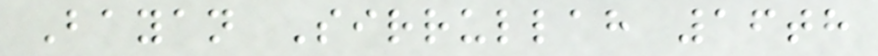Bayan Sirrullah 16th
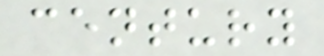century
